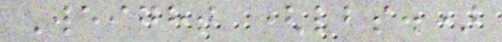Weight (lbs.)
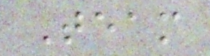Team
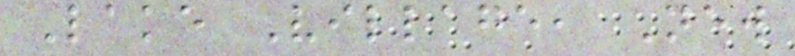Lake Village, New
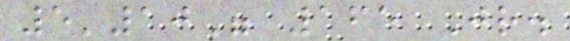5'10" 165 Jr.
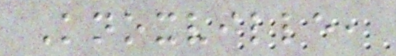Knoxville,
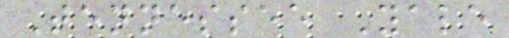Tennessee Yale
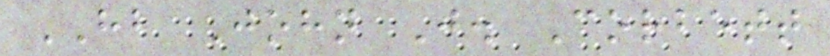HB John J. Corbett
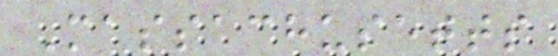Massachusetts
